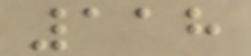118
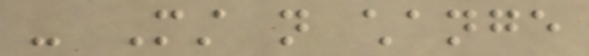- Must not change
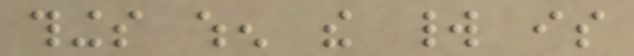things when the world is
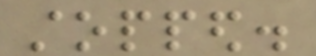stopped.
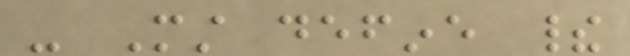- Must define their
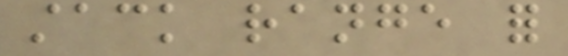stack range for
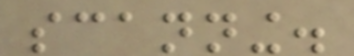scanning.
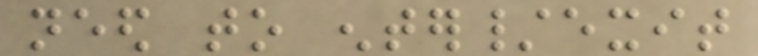need to enter/exit
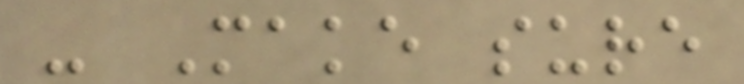- Make sure
